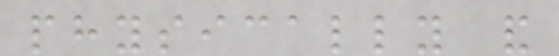physically and
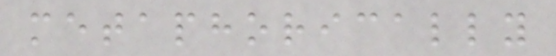metaphorically
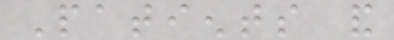Patients and
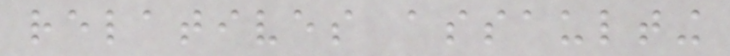relatives assaulting
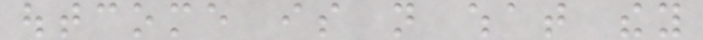outcome is not what they
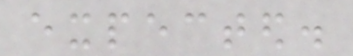expected.
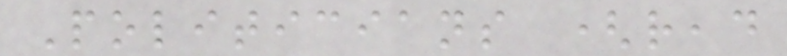Politicians (read
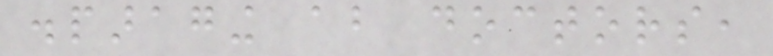disparaging about doctors,
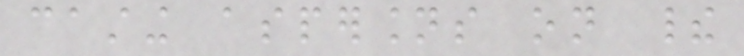casting aspersions on their
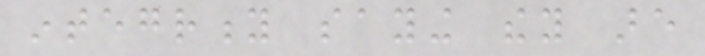integrity saying they are
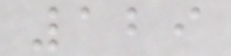129
